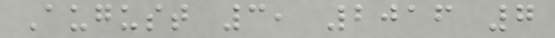August 3, 2016 7
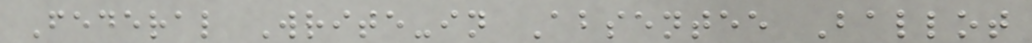Federal Write-in Absentee Ballot
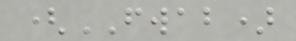(FWAB)
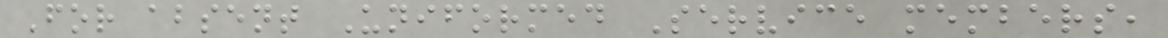For absent Uniformed Service members,
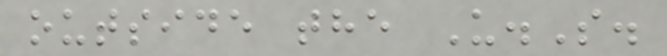outside the U.S.
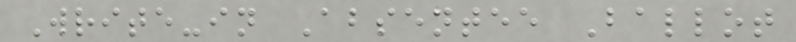Write-in Absentee Ballot
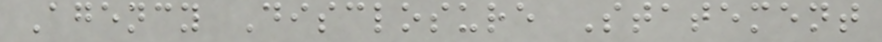Agency Disclosure Statement
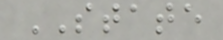STATE
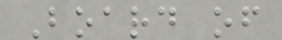Board of
